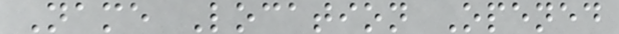Name Location Opened
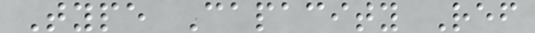Type Capacity Ref
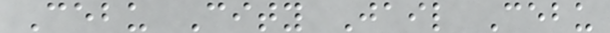Cebu City Jail Cebu
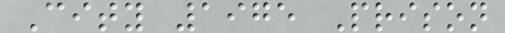City 1975 Prison
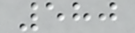580
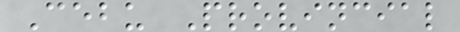Cebu Provincial
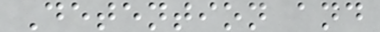Detention and
